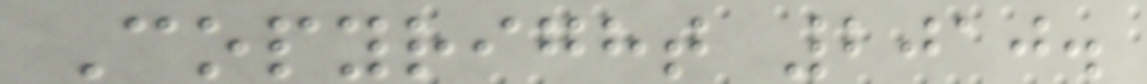Copyright 2010.
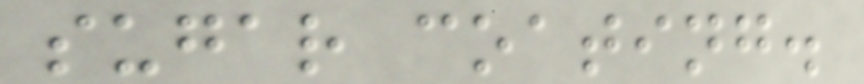sugar coating.
